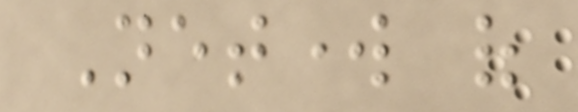Network of
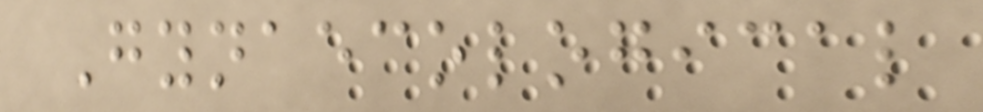Gynaecological
